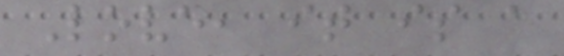Love, it is a
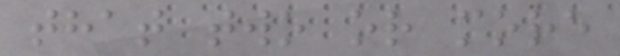that two or more
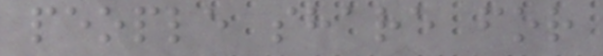people share for
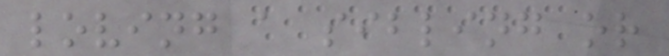loving a sibling or
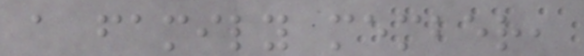a family member,
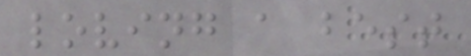loving a best
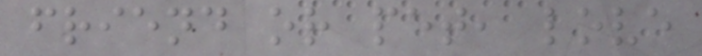friend or pet, love
